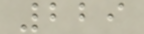229
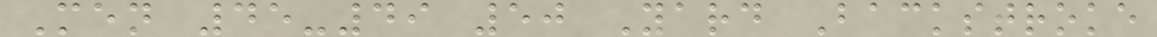Men 45-49 50 Yard Backstroke
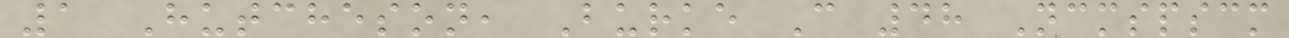1 Hutcheson, Burke C 48 Ncmspscm
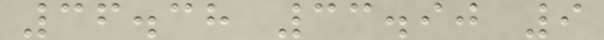36.38 33.90 9
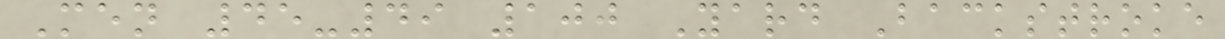Men 45-49 100 Yard Backstroke
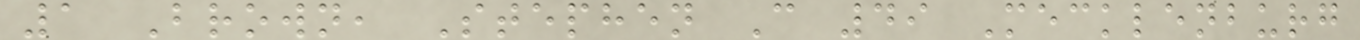1 Brown, Stephen C 49 Mecklenburg
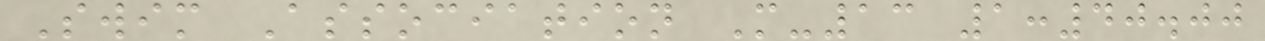Swim Association M-13 1:40.00
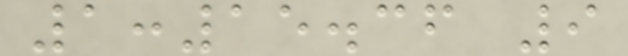1:15.36 9
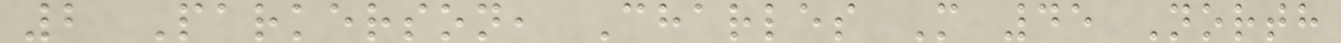2 Parkerson, Charles M 45 North
